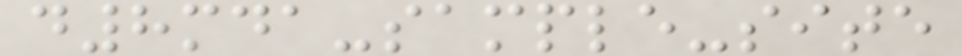d8mda-sample-site
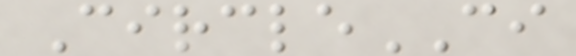CircleCI
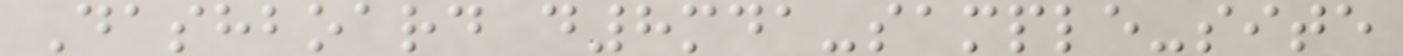Dashboard d8mda-sample-site
